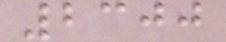2300
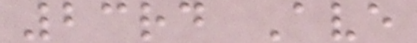23rd Ave
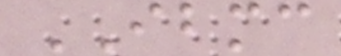IBMC
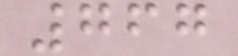767
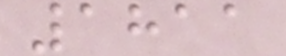1811
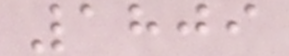1809
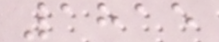1815
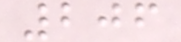206
